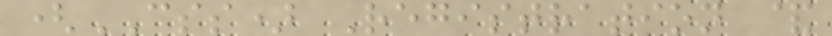(CSS) Registration &
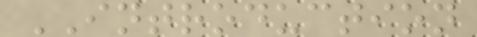INTRODUCTION
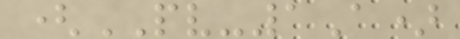(PV-1A)
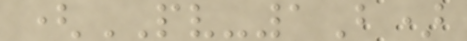(PV-1B)
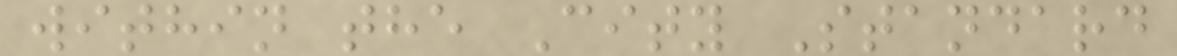within the City Standard
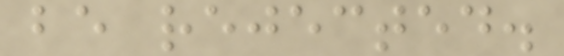be rejected.
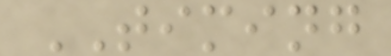TIMING
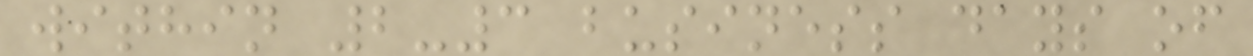within 2-3 business days of
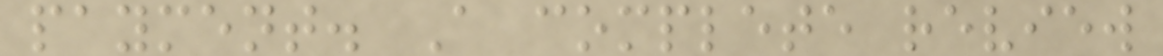payment. A complete review
